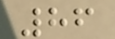86
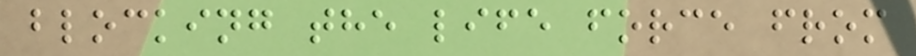blocking the life force from
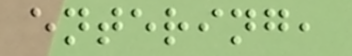entering,
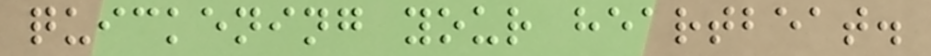quickening your heartbeat.
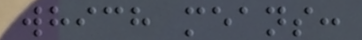which means:
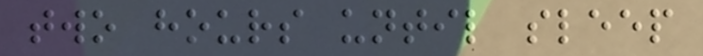two hours until sleep
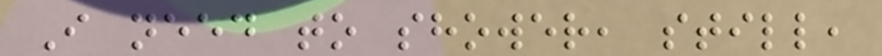I need to shower, still,
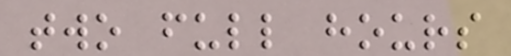two full hours
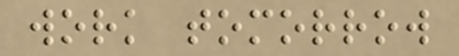work tomorrow
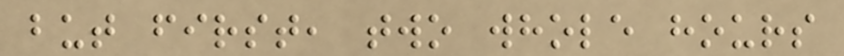but first, two whole hours
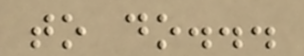to do...
